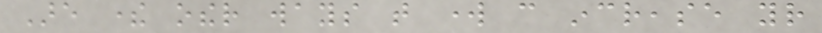Are there other ways that work can increase your
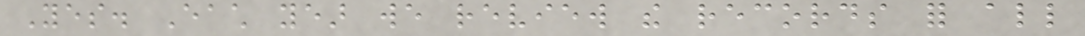Yes. Each year we review the records for all
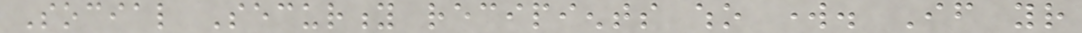Social Security recipients who work. If your
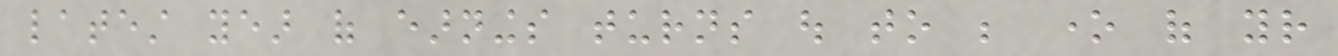latest year of earnings turns out to be one of your
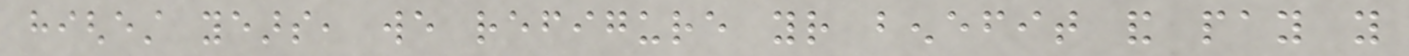highest years, we refigure your benefit and pay you
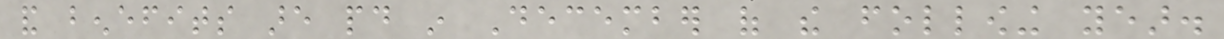and benefits are paid in December of the following year.
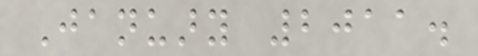January 2011.
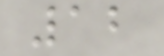12
